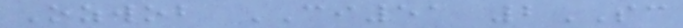Ozwob CI51 2SC
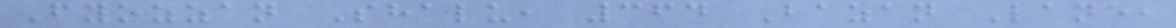Fyozzan Shalu, 364 Bazan Lane,
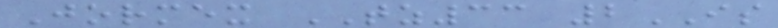Jormex TZ33 2IS
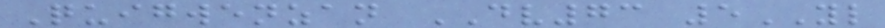Quigwenzan DV73 5YL
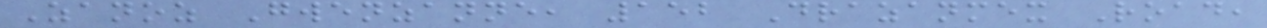Zanoz Gwenzanne, 152 Drazanmex Road,
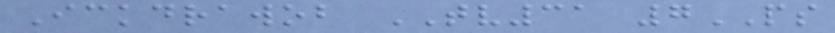Ickdrawob TV31 7PS
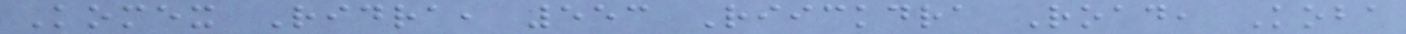Komex Ridra, 553 Riickdra Road, Koba
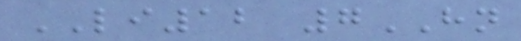LI12 7HN
